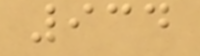934
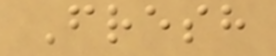Fresh
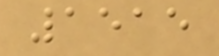1515
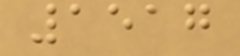1517
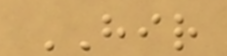HIR
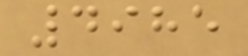4985
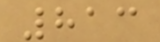813
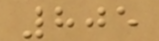805
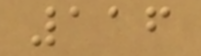116
